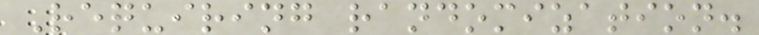Requiring randomization.
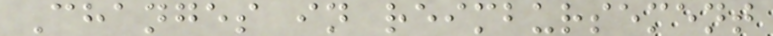Changes in reimbursement
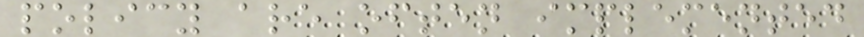policy are often implemented
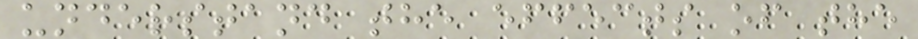understand the effects of the
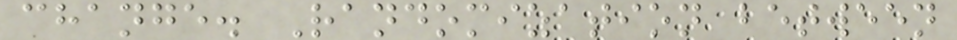change. Randomization between
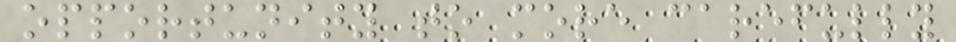opportunity to more carefully
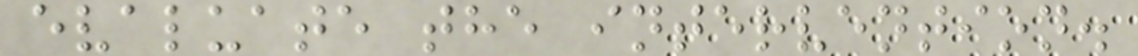evaluate the intervention.
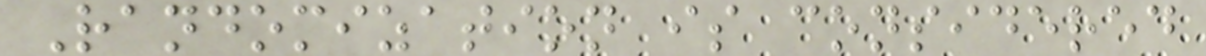Randomization is considered
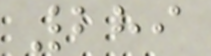289
